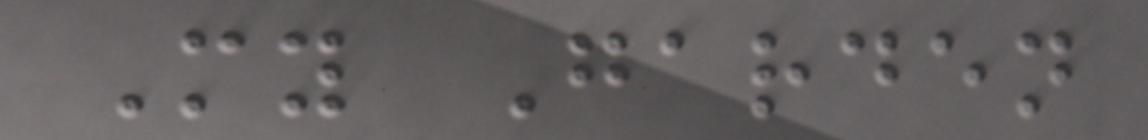My Garden
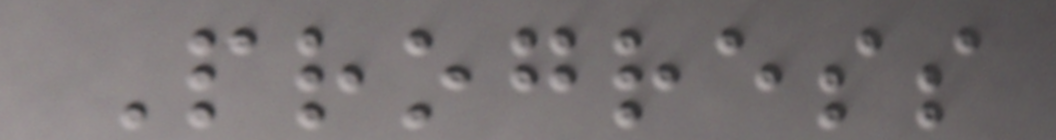Progress
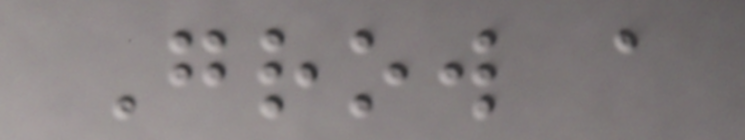Grow a
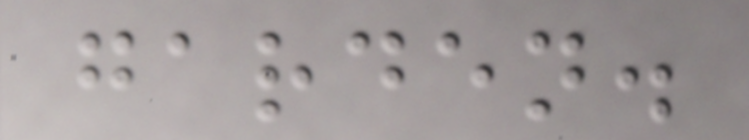garden.
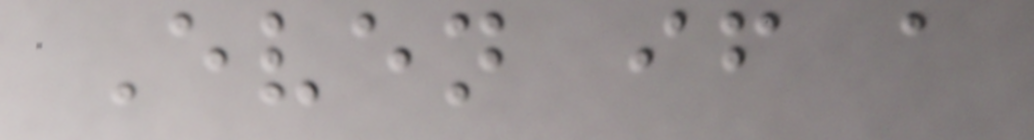Even if a
